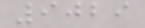9029
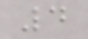4
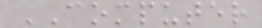COMPUTER
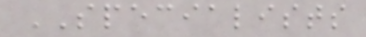SPECIALISTS
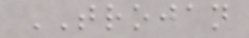TROJAN
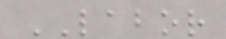LABOR
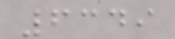6349
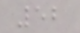52
